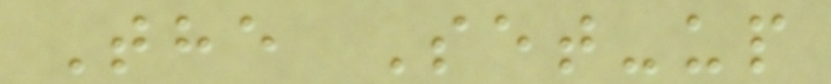The Set-up
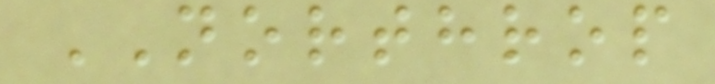NORTHROP
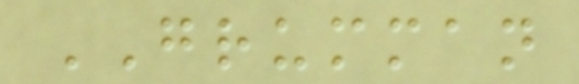GRUMMAN
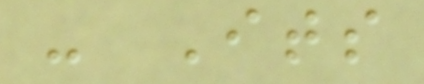- Its
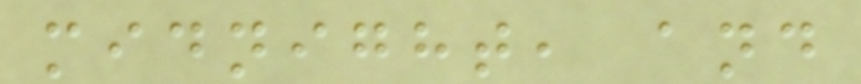midnight, and
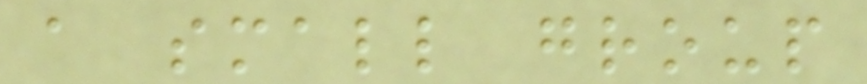a small group
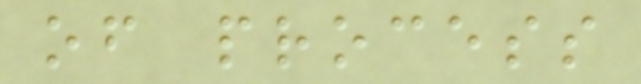of process
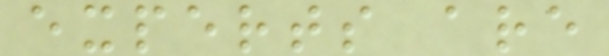experts are
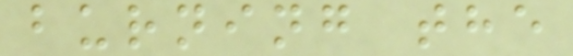burning the
